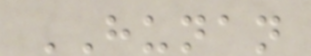HUNAN
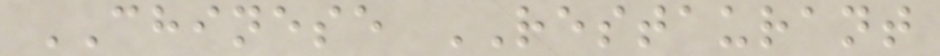CHINESE RESTAURANT
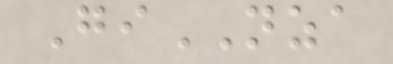GiNZA
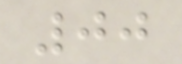00
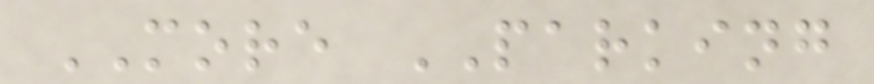MORE PARKING
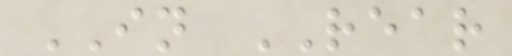IN REAR
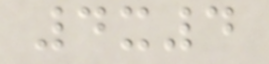4x4
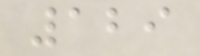129
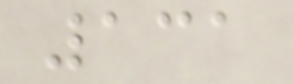131
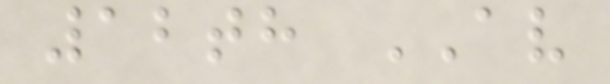12th AV
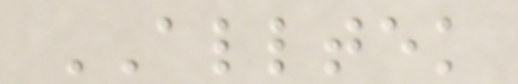ALLTEK
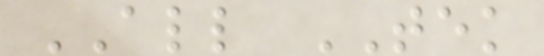ALL TEK
